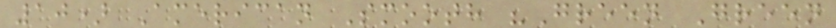10) American Smooth "Green Green
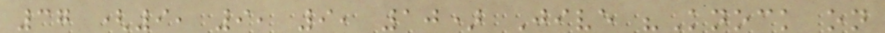37 (9, 9, 9, 10) Jive "Knock on
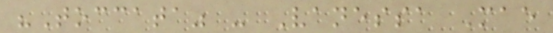"Toccata" - Vanessa Mae
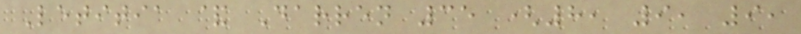Letitia & Darren 35 (8, 9, 9,
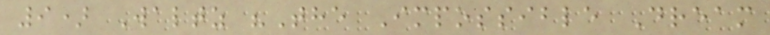9) Waltz "The Impossible Dream
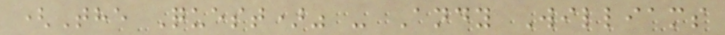(The Quest)" - Andy Williams
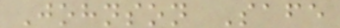Johnson Safe
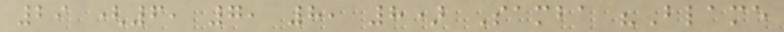29 (6, 7, 8, 8) Samba "Blame
